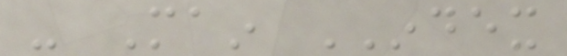- Main INDEX
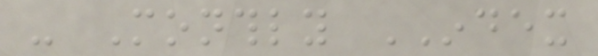- Monthly INDEX
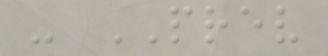- PREV
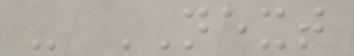- NEXT
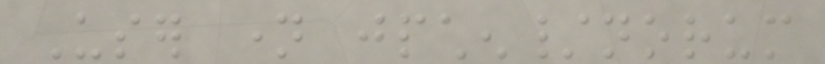User name jpchen/norum
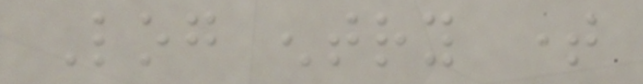Log entry time
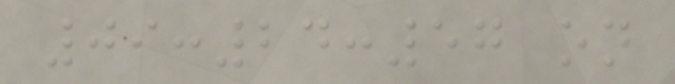09:24:57 on
